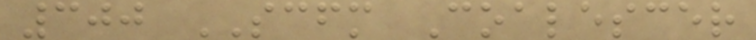300 SCFM Coalescer
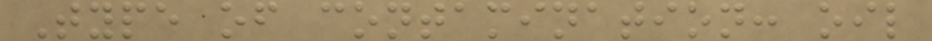Type of contamination: oil
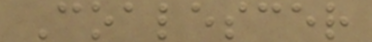Coalescer
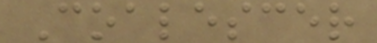Coalescer
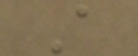A
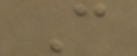C
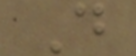D
